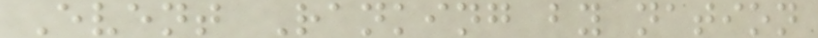Event Ranking by nation
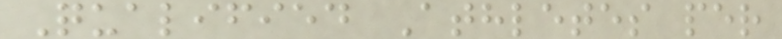Qualified Athletes per
